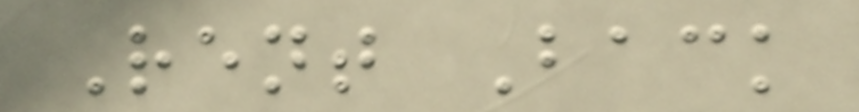Rent Back
